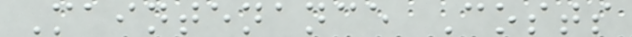Maintenance Costs
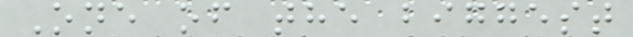One of the biggest
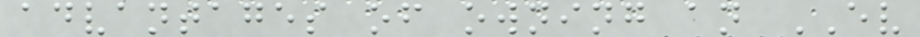advantages of owning an EV
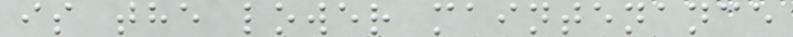is the lower maintenance
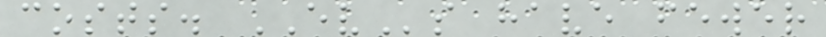costs. EVs have fewer
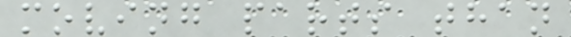moving parts than
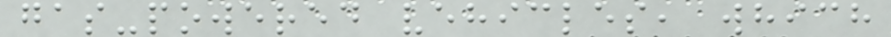gas-powered vehicles, which
